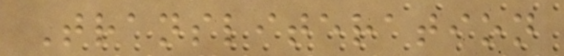Transliteration
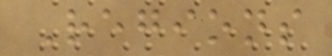Regions
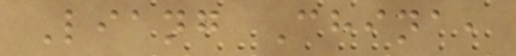Liang China,
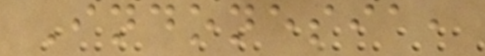Indonesia,
